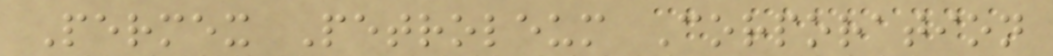Permex Petroleum Corporation
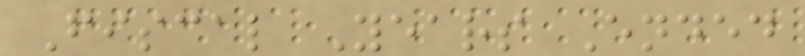Fiscal Years Ended
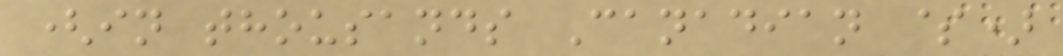(in thousands Canadian $)
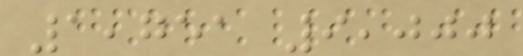1,751 9,000
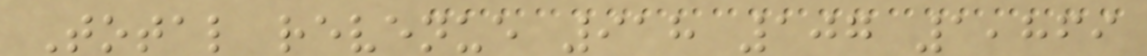Total revenue 918 107 1,869
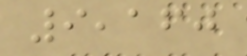9,160
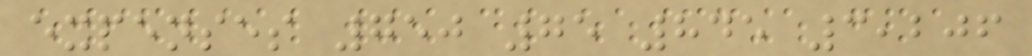expenses 750 75 845 3,206
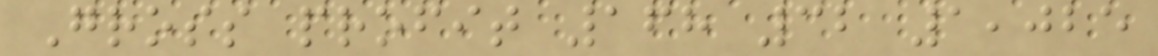Gross profit 168 32 1,025
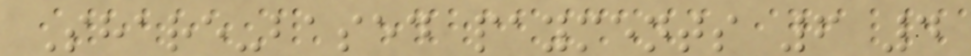Share-based payments 6 4
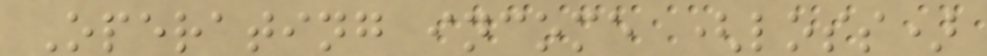Operating income (loss)
